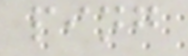ping
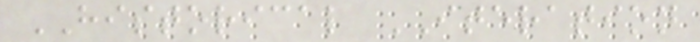HISTORICAL ITERATION
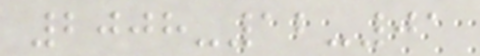2008-12-01
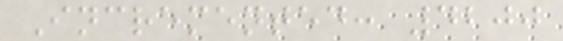Incremented: 4200
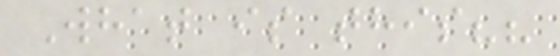What is this??
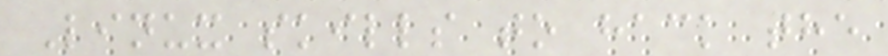Linux skills to hack the
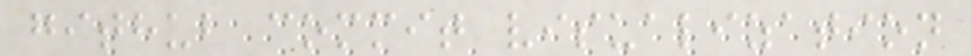github commit visualization
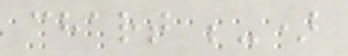chart ;-)
